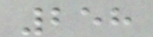258
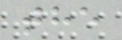the
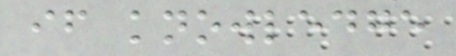if knowledge
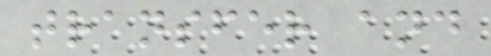transfer and
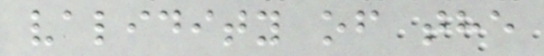validity of the
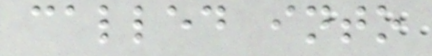called into
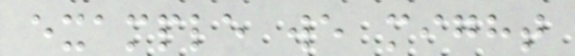example we might
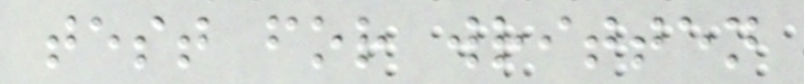test for written
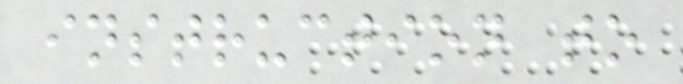instruction to
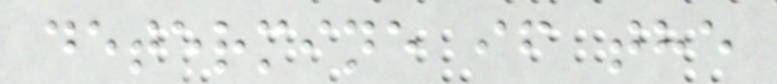determine if the
